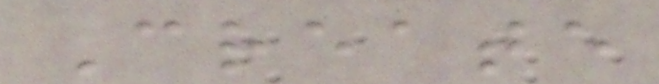Create
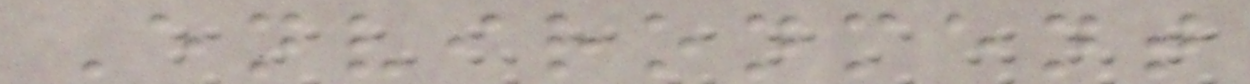Environment
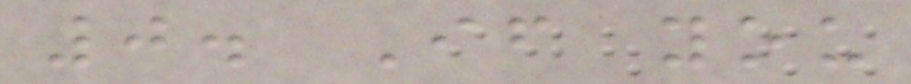0. If you
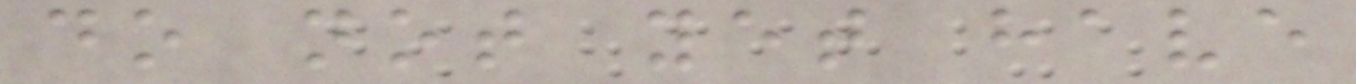do not yet have
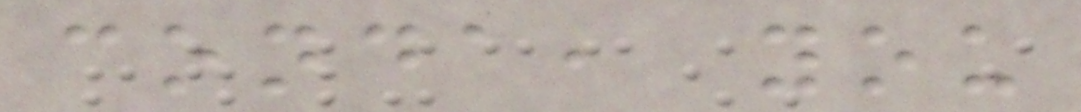conda, you
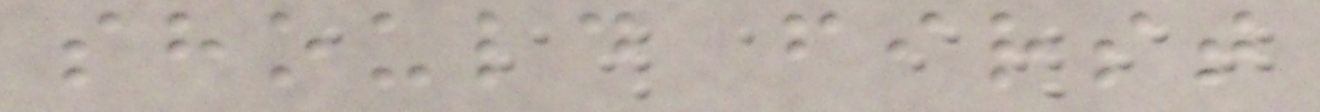should first
